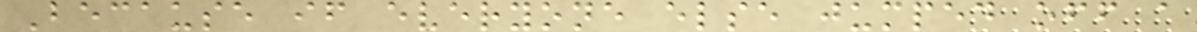Because if everyone else jumped off a
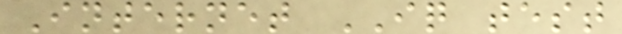Internet IQ test
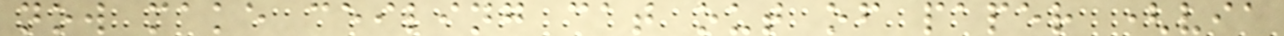now make ceiling cat out of paper (via
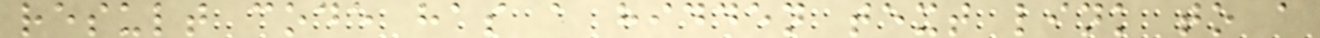result code has a hidden text link to a
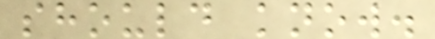should know.
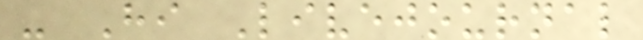- Hi Livejournal
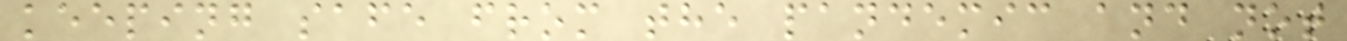keeping safe from the pandemic and not
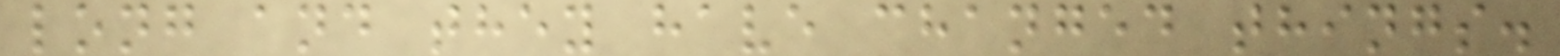long and they have changed things.
